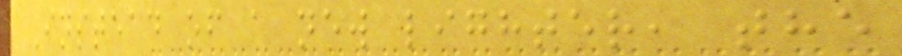Instead of a new lighter, the
